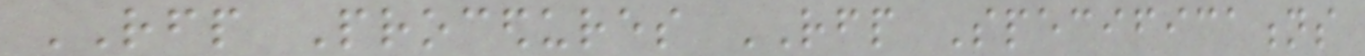RFP Procedures RFP Specifications
